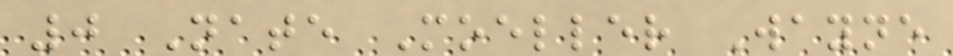0 Nate Moeller Wayne
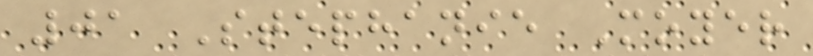01 Stephanie Moyer
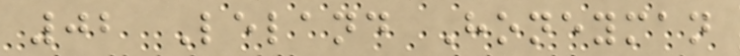02 Leland Honeyman
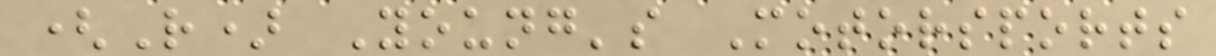(R) Young's Motorsports
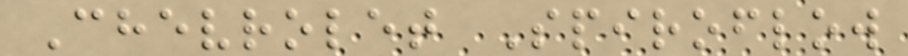Chevrolet Spiroflow
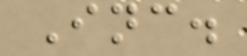Inc.
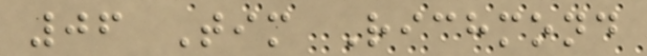06 Tim Richmond
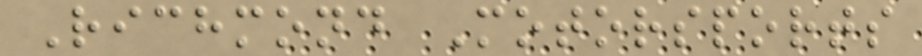Richmond Motorsports
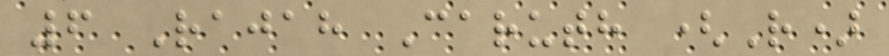6 Rajah Caruth (R)
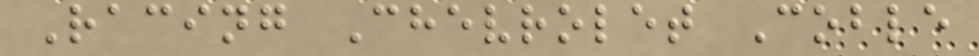Racing Chevrolet Coble
